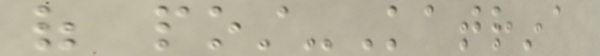of post-Katrina
